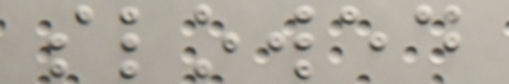slowed
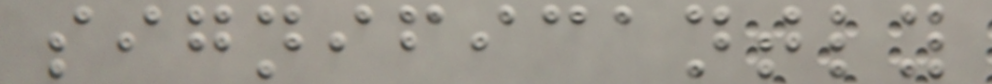significantly
